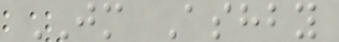JM Ashby
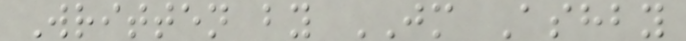Written by JM Ashby
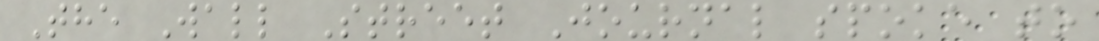The Wall Street Journal spoke to
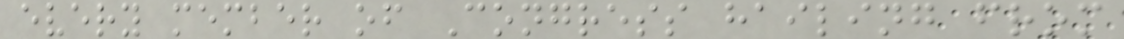every member of Congress hailing from
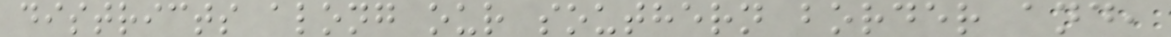districts along our southern border and,
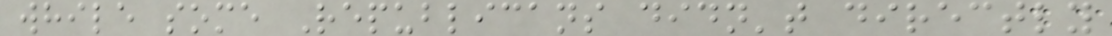while some Republicans didn't directly
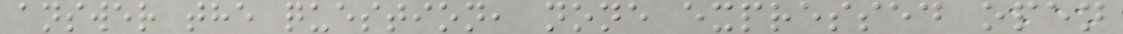answer the question, none expressed open
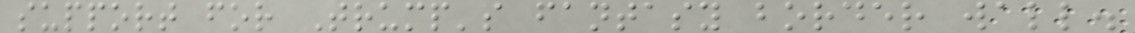support for Trump's fantasy border wall.
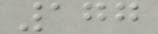177
